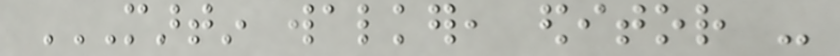MARTIN WALKER, EDITOR -
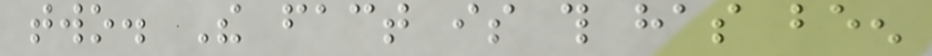two. The fact is this has been
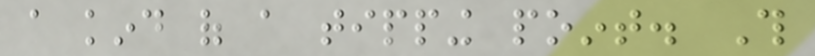a kind of a tipping point. This
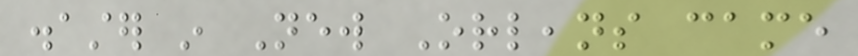disaster in New Orleans came
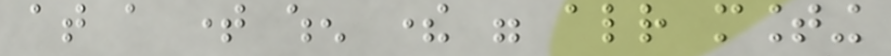at a time when there were already mounting
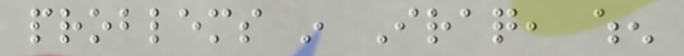problems in Iraq, when
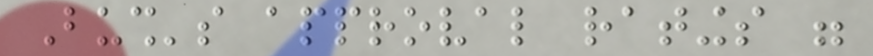Bush's approval ratings were
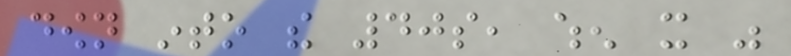down into the 40s, when it was
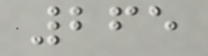265
